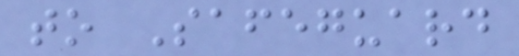to Safeguard
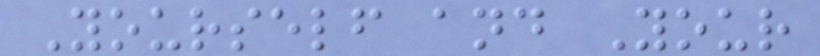Yourself and Your
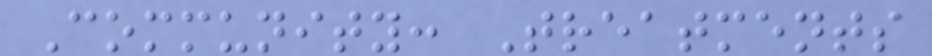Community: Treatments
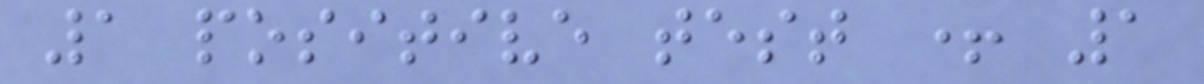1 positive test + 1
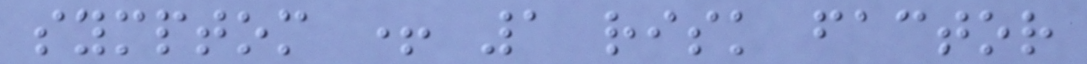symptom + 1 risk factor
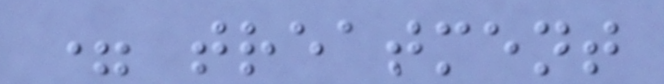= treatment
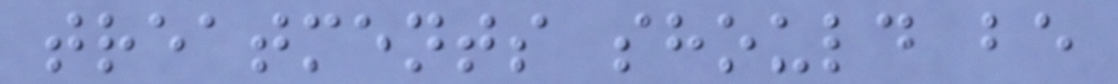treatments should be
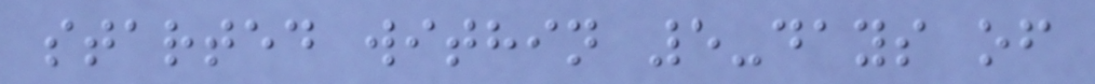started within 5-days of
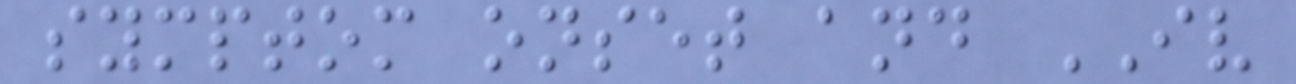symptom onset and IV
